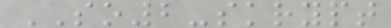SO2-skrypt
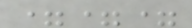===
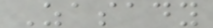Zasady
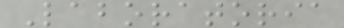Laboratoria
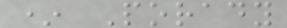* Porady
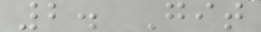2. Git
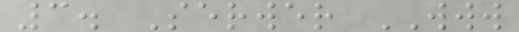3. Serwer WWW
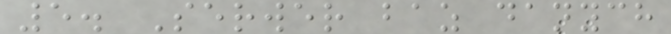5. Serwer baz danych
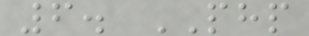6. PHP
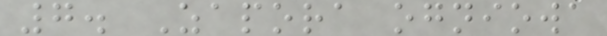7. Zapora ogniowa
